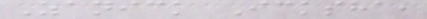Zanick Icksha,
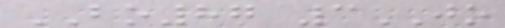BO87 3JO
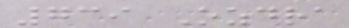739 Ozdra
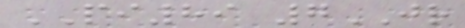PI89 7JR
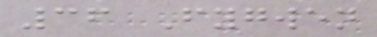36 Fygwen
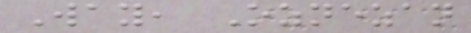Way, Oznezan
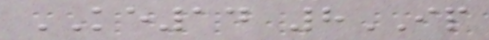KE14 8IP
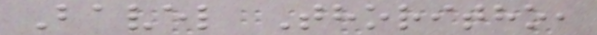Bavel Thoritho,
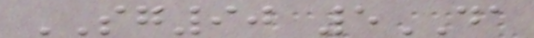SG90 5DA
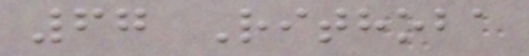67 Rithoba
